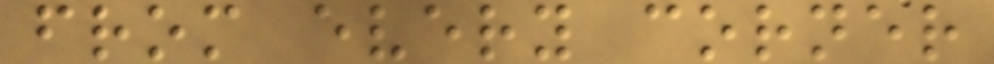from every corner
